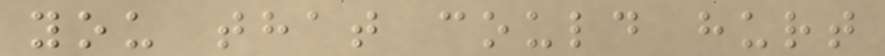you that could hurt
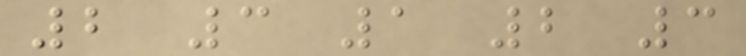2 3 1 2 3
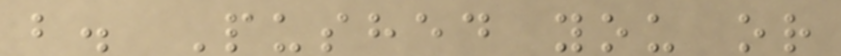b. Pushed you or
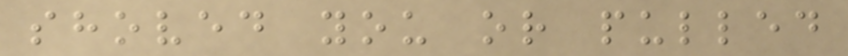shoved you or pulled
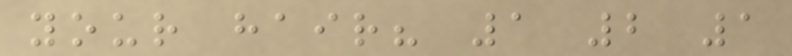your hair? 1 2 1
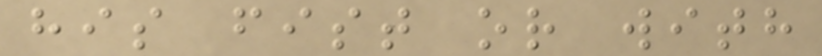his fist or with
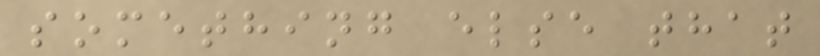something else that
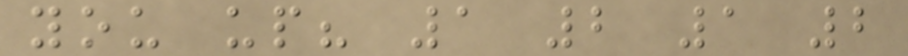you up? 1 2 1 2
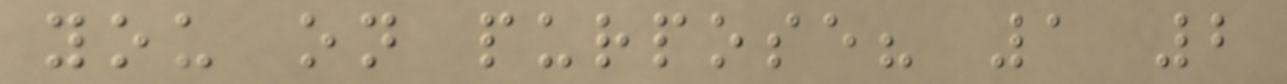you on purpose? 1 2
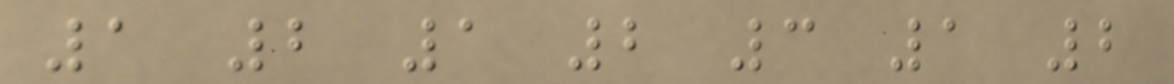1 2 1 2 3 1 2
